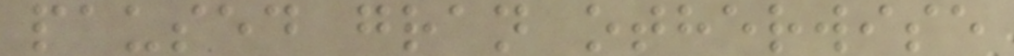paused gran otherwise
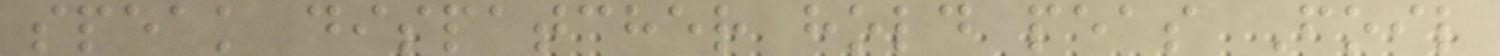speak dispatcher hold peas Foil
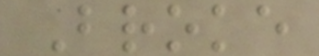Broke
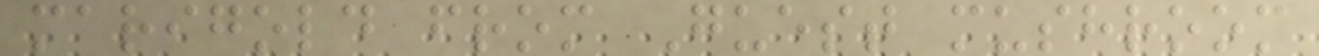marigold from Guest mushroom
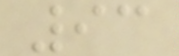93
